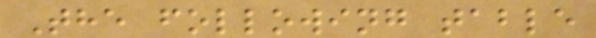The following table
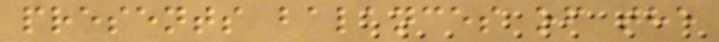presents balances of the
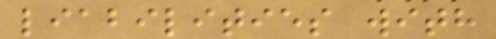liabilities with
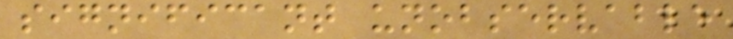significant unobservable
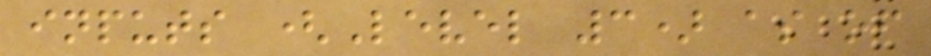inputs (Level 3) as of
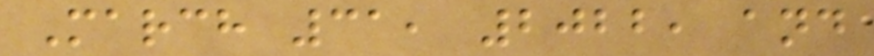March 31, 2022, and
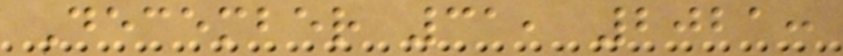December 31, 2021:
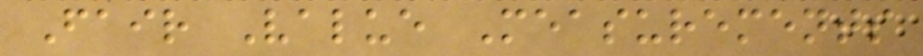Fair Value Measurements
